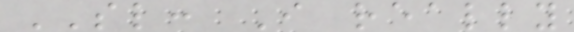SL: I really
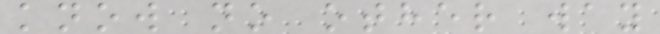know no other way
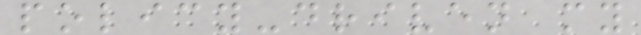policy-driven my
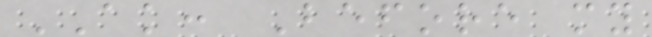AK: Before my
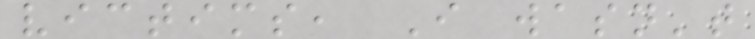victims, I wasn't
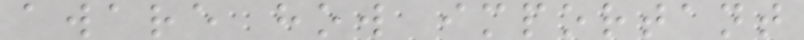aware how important
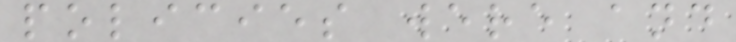policies were and
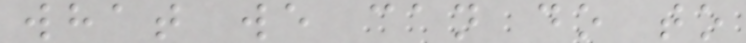what we can do to
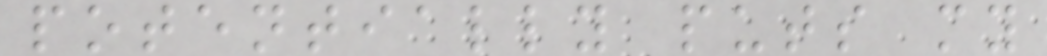potentially puts my
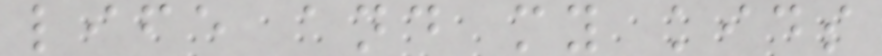life and my kids
